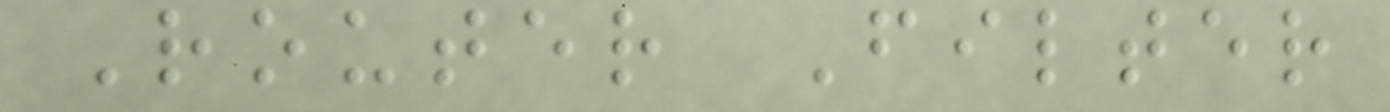Router Filter
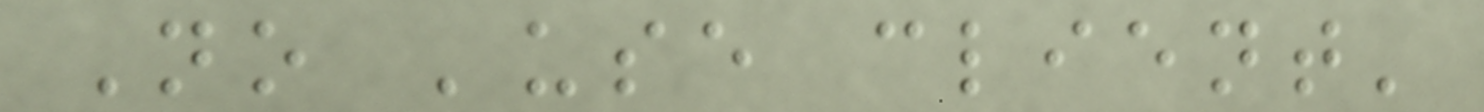No 'use client'
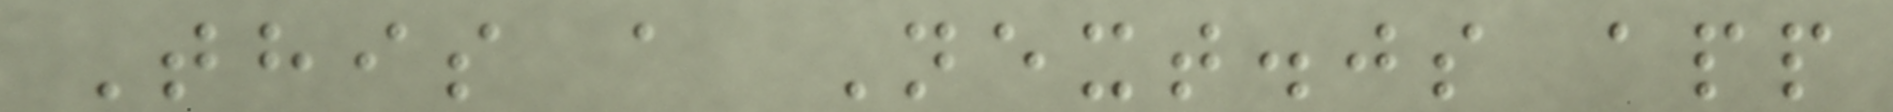This a Next.js app
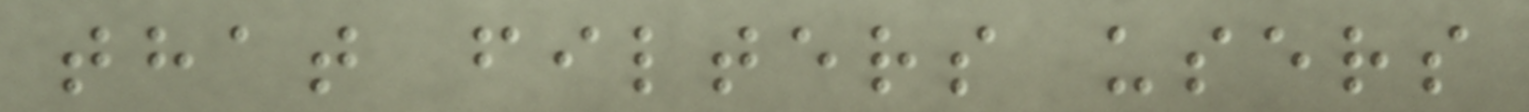that filters users
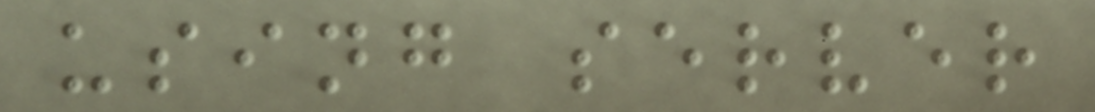using server
